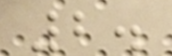2.
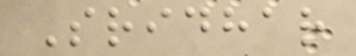Sridhar
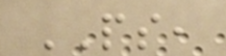PS,
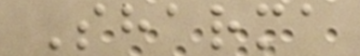Sharma
